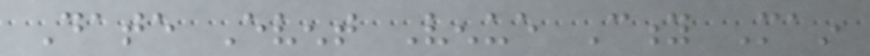Date Event Venue City Main
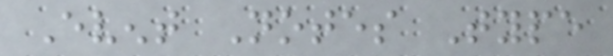Event Notes Type
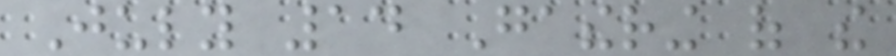July 14 Gathering of the
